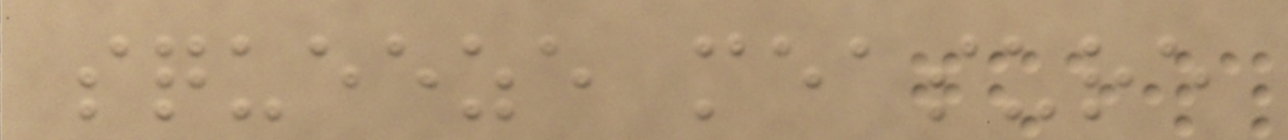squeeze measure
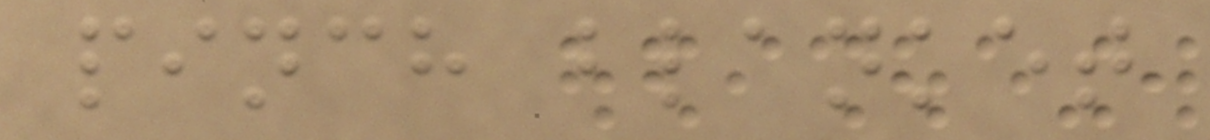pinch blanket
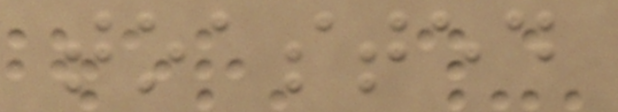toasted
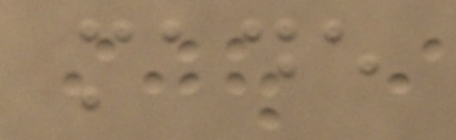made
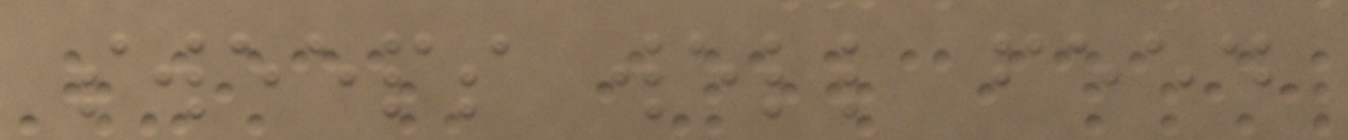sweeps well feed
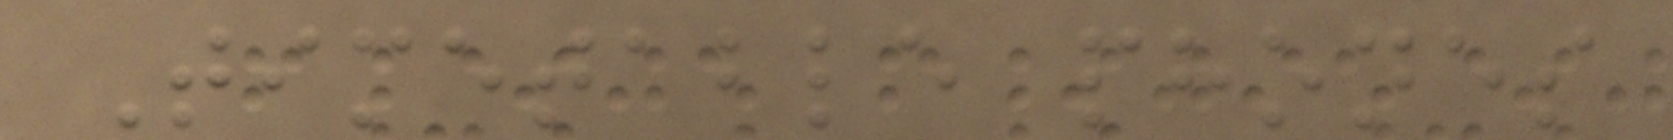Timetable phones
